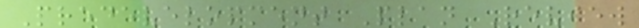Predevelopment Plan Review
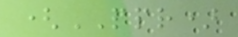(PPR)
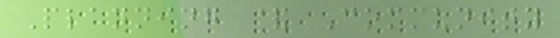Planning & Community
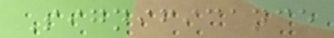Significance
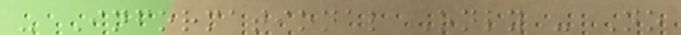- Informational Only - No
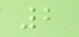2
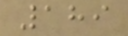189
